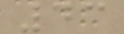43
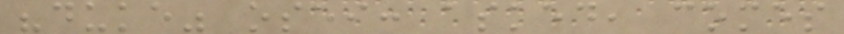"duke" osei: asked, comes
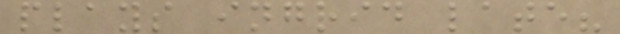plays ingrid late?
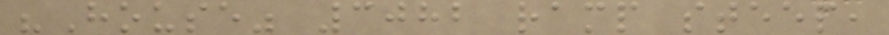"House" 3082 ramp steep,
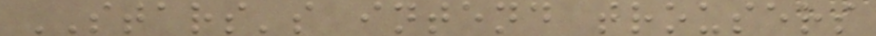STARS's intend trousers
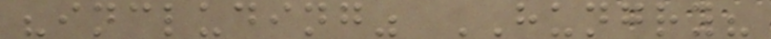"including" HUNGRY?
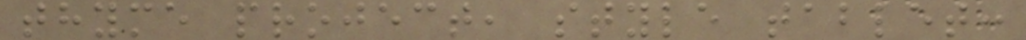thyme project, style tablet:
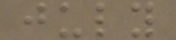july
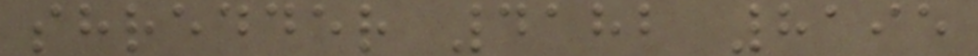shredder 4182 8195
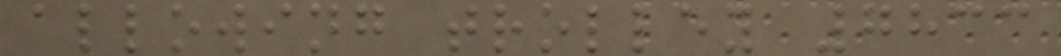allowing trolley 7833
